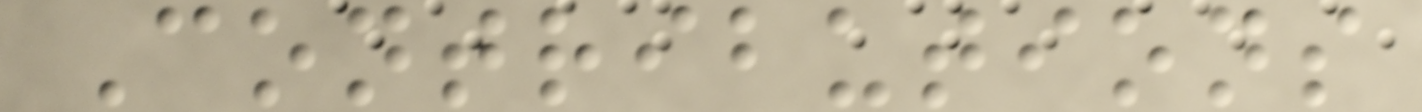Contributions
